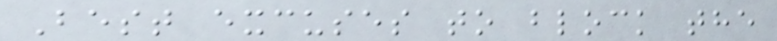Best excuses to block the
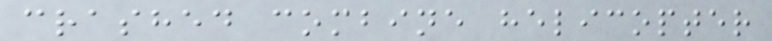crashed combine helicopter
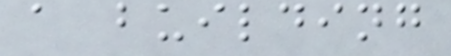a building
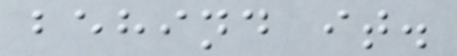behind it.
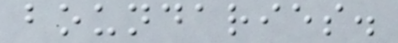boundaries.
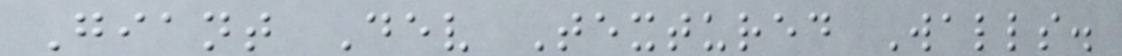Giant Dev Textured Walls.
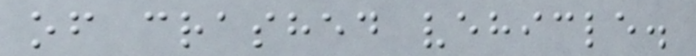of crashed vehicle.
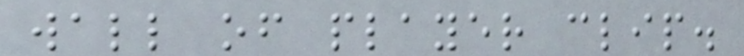wall of player clip.
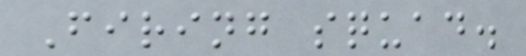Firing squad.
